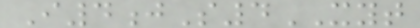I4jS4XYT
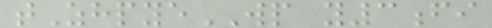tZhpyeWP y3fi
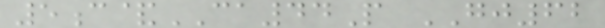5c&CA44P GJ62
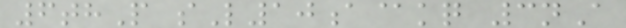6thP sL10a@kq 3nA
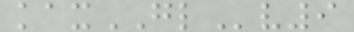kaxGLv9
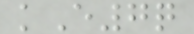kE7q
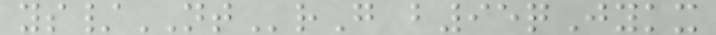ys/NTrG b95qJykx
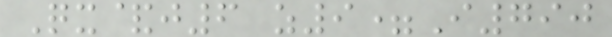Qx&j6 z9=I790
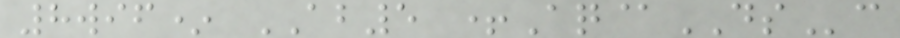8wif* AB5 +Aq@DSc
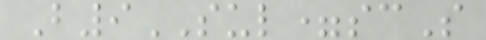B9SUL=scS
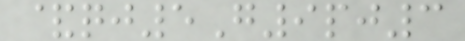&qj5G9pj3
